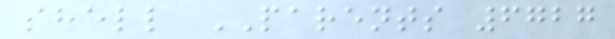shell PARENTS 6727
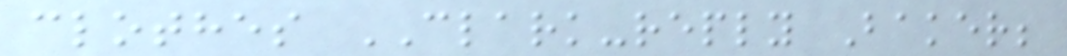clothes CLARK-reply Baker;
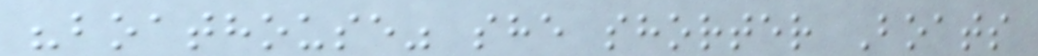"boathouse" she shorter Boats
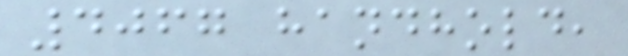4067 handhold,
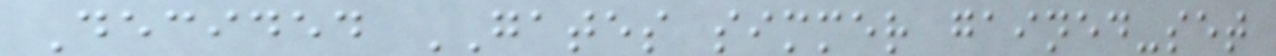Decided GATES simmer gained-set
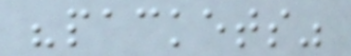"packets"
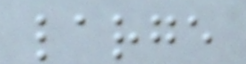large
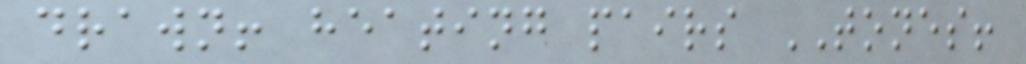drawn! heating pairs TONES!
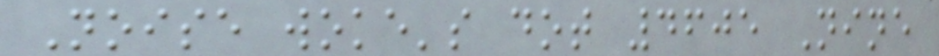Noise woke's dot 4605 Nine
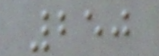250
